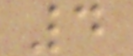4
